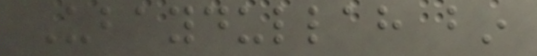Ubaydullah bin
